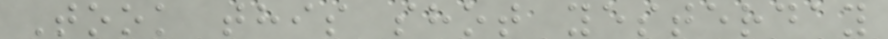Took this shot yesterday
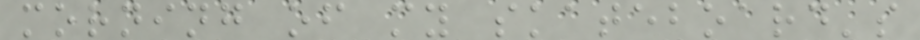morning of my skateboard's
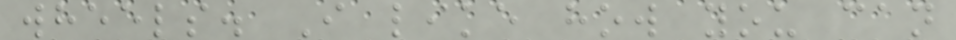wheels. I like how you can
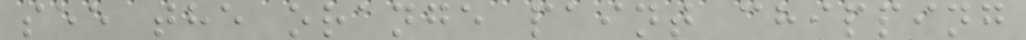see the orange paint chipping
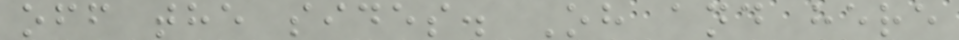off the sides. Oh and here
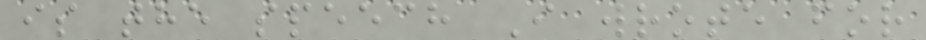is the speech I wrote for
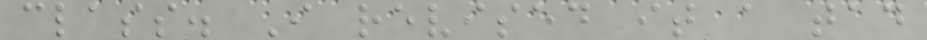class. I revised it a tad
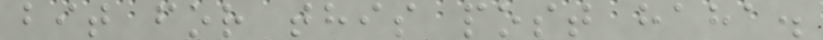bit for this post haha.
